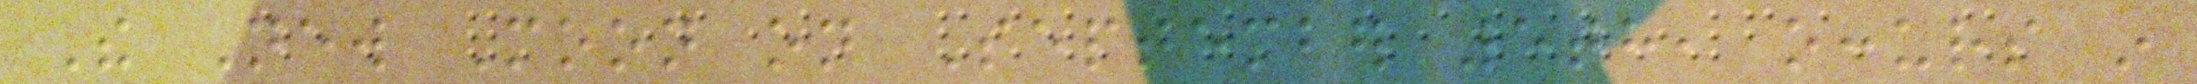The New Moon on September 5th, occurs in
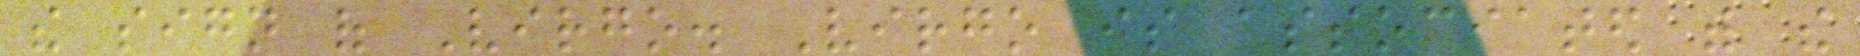the sign of Virgo. Virgo is associated with the
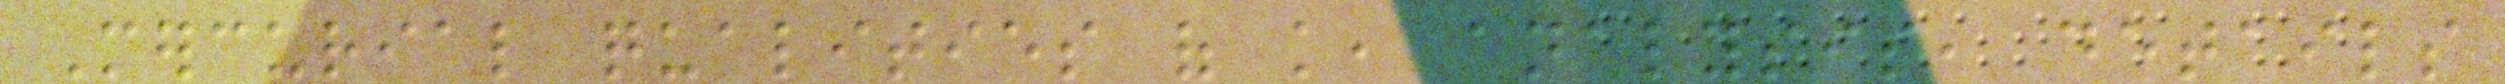Mercurial qualities of knowledge, analysis, details
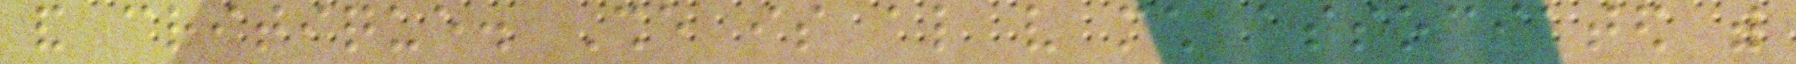and critique. She is also very much associated with
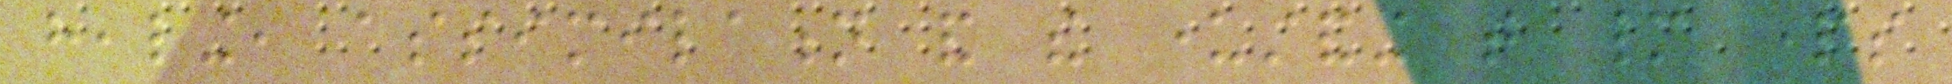healing, assimilation and the understanding that many parts
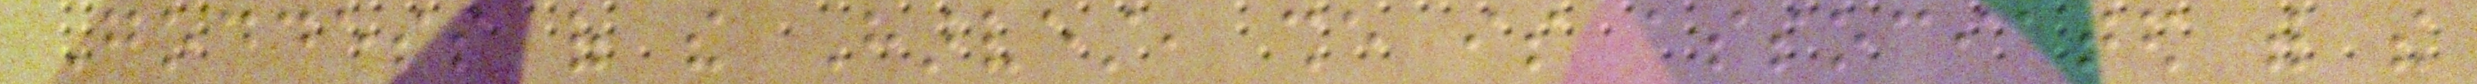Goddess of the Harvest, she is associated with the
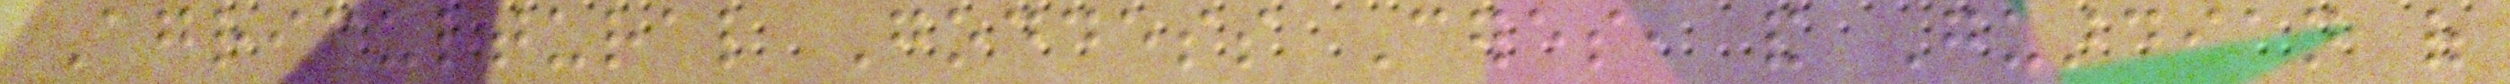Agricultural Goddess Ceres, and Guardian of
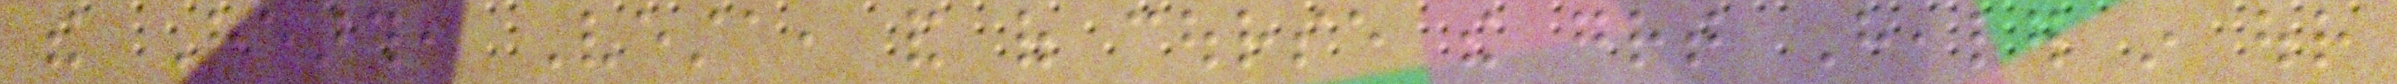the Hearth, Vesta, and of course the great Healer in our
